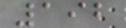192
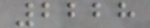2228
